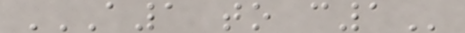A1 TO C1
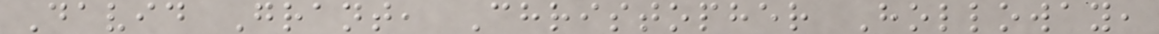David Grant, Christopher Holloway,
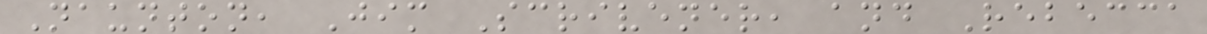Naunton, Jim Scrivener, and Rebecca
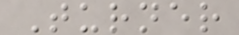Turner
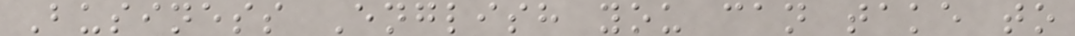Business English you can take to
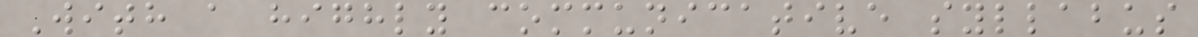With a highly communicative syllabus
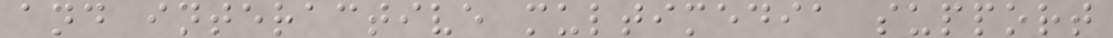and interactive multimedia support
